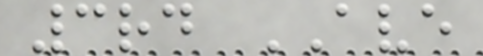3rd AVE
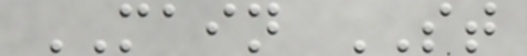MAIN ST
